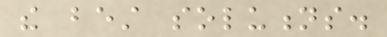the best solutions.
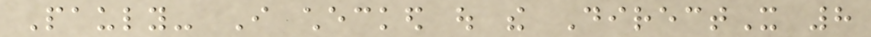Pauly- I checked out the DirectX 8
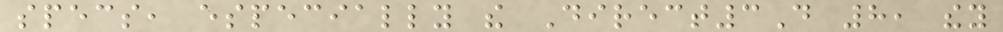specs, especially the Direct3D 8, they
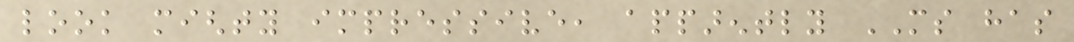look mighty impressive, apparently MS has
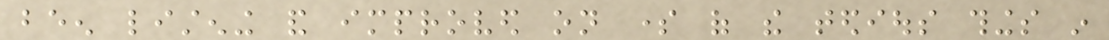been listening and improved on some of the tedious things in
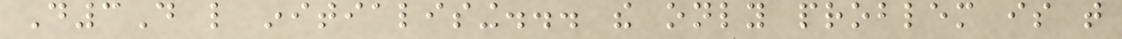D3D like initialising... the only problem is that
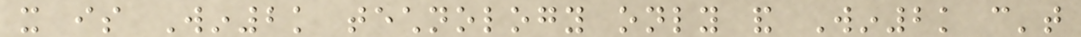it is Win2k technology only and Win2k can't
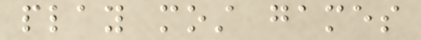play most games
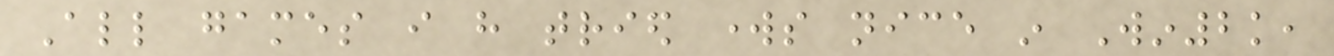All games i have tried works nice in Win2k,
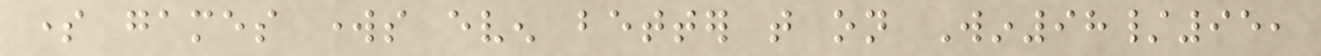some games works even better that on Win98/95,
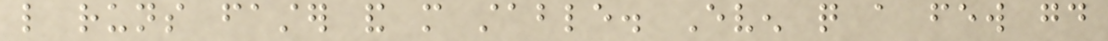like runs faster and more stable. Even quite a few good
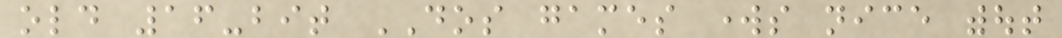old 16-bit DOS games works nice without
